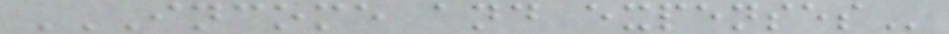INCOME AND EXPENSES
